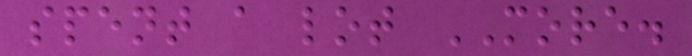spent a lot MORE.
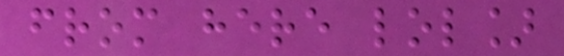from here lol]
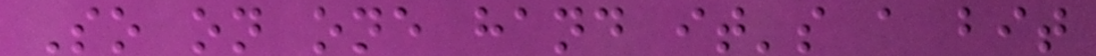So on one hand it's a bit
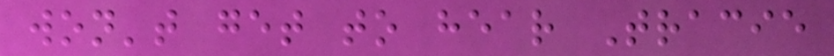won't get to hear Tracie
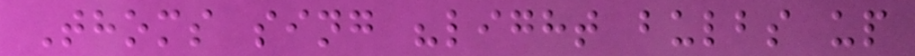Thoms sing "light bulbs up
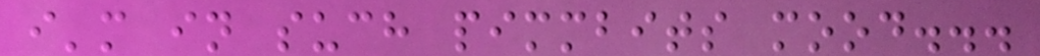i'm in such pimmbits mood...
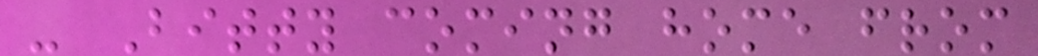- Bitty coming home from
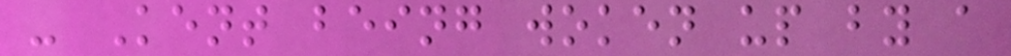- Kent being woken up by a
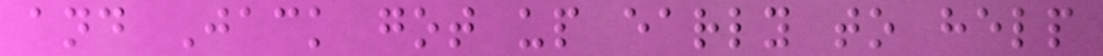and Jack got up early to help
